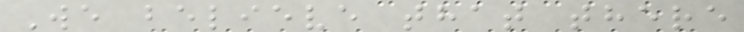We believe that there
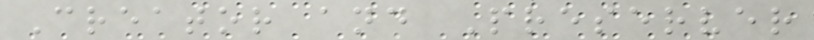Creator and Preserver
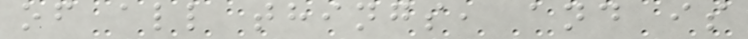of all things, and is
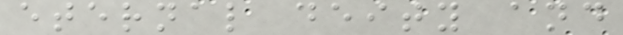eternal deity and
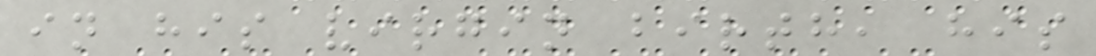in his virgin birth, his
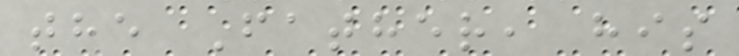the Father, his
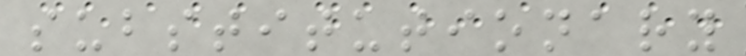substitutionary
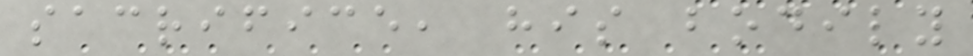sacrifice, his bodily
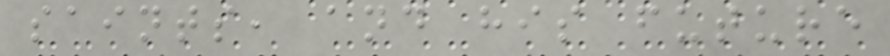saints, and his future
